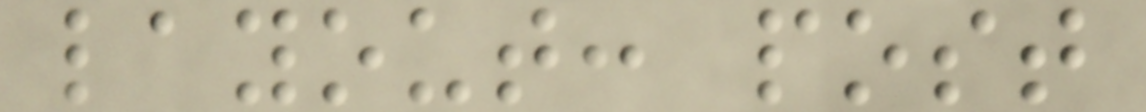layout: post
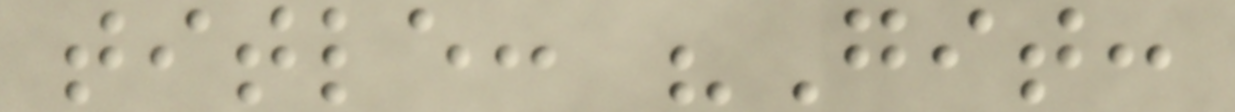title: "Git:
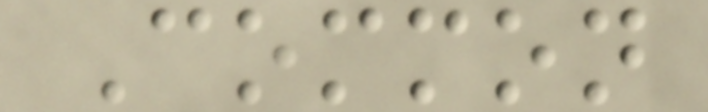Common
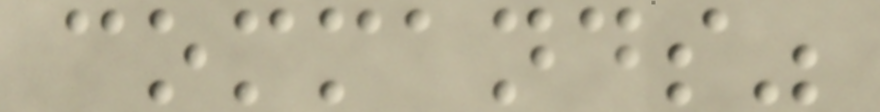commands"
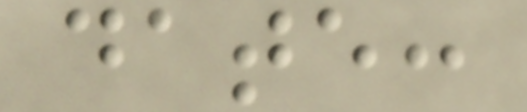date:
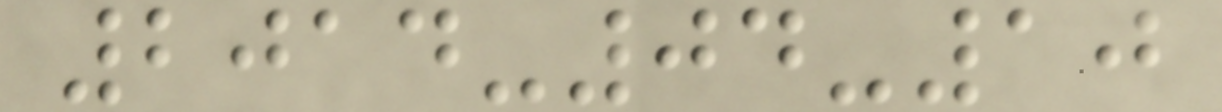2014-04-10
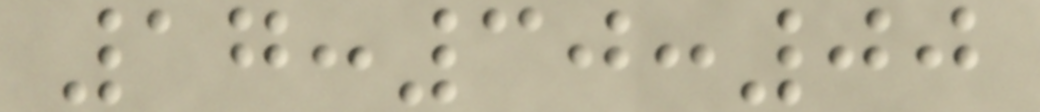17:30:00
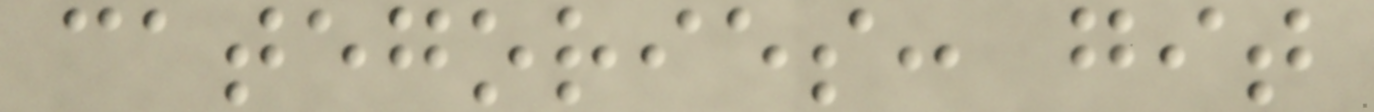categories: git
